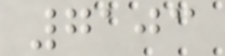7103
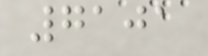7101
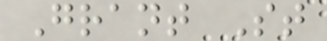Grant St
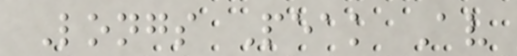Longs Peak Av
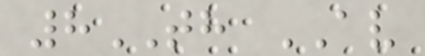8TH AV
